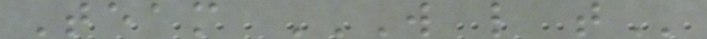Team W L T
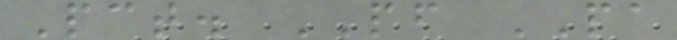Pct. PF PA
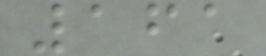161
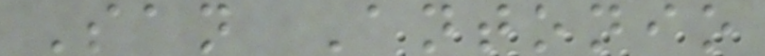San Antonio
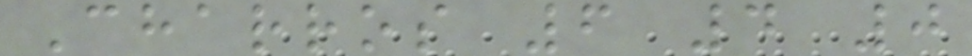Charros 6 4 0
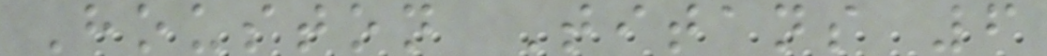Houston Titans 6
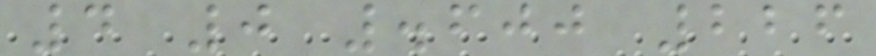4 0 .600 226
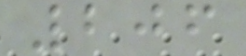206
